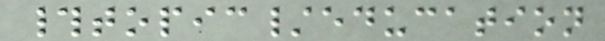#topic/education
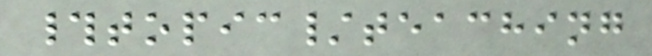#topic/teaching
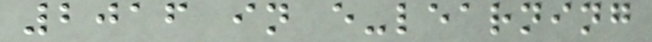2016 in e-learning
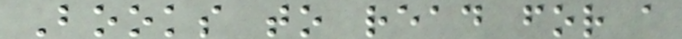Books to read for a
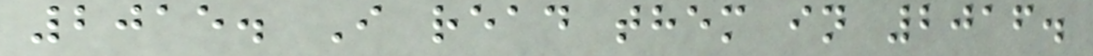2015. I read them in 2016.
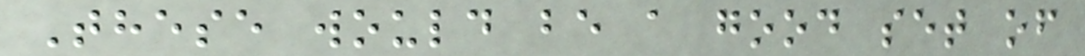These would be a good set of
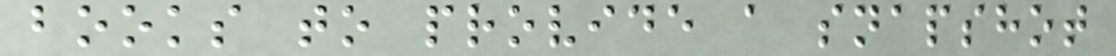books to provide a snapshot
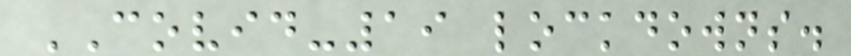COVID-19 lockdowns.
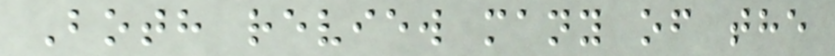Both review many of the
